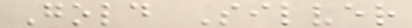Gold Silver
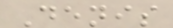Denis
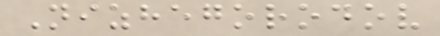Nizhegorodov
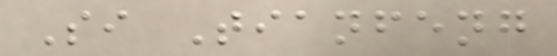Si Tianfeng
